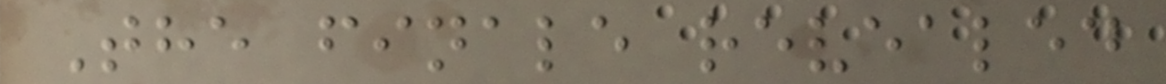The finale revealed
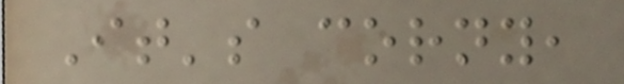It's corny,
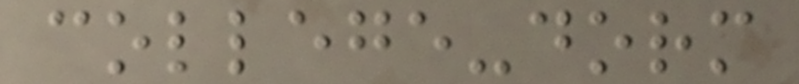college-dorm
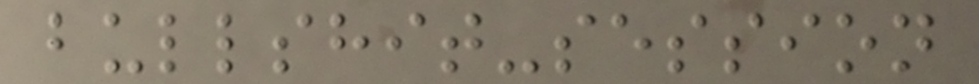bullshit-session
